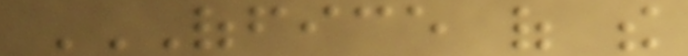OFFICE OF THE
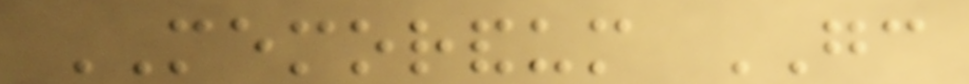MEMORANDUM GC
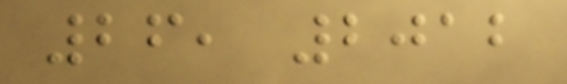26, 2012
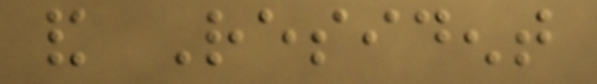and Resident
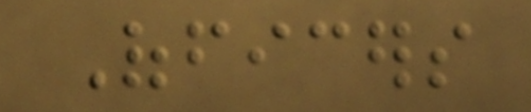Officers
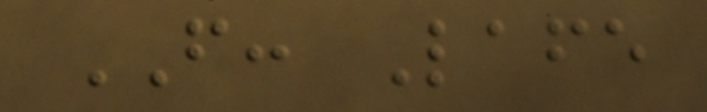FROM: Lafe
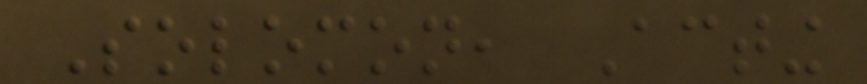Solomon, Acting
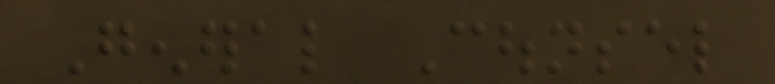General Counsel
